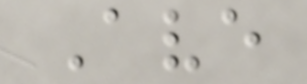Ave
